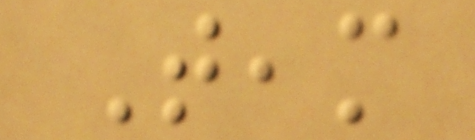Team
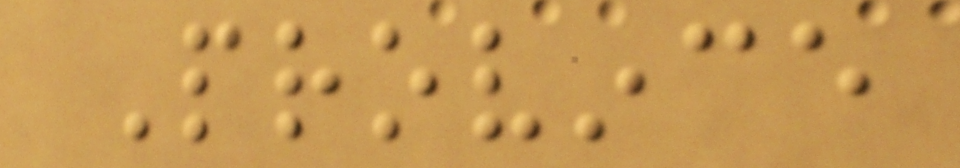Province
